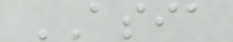ASIA
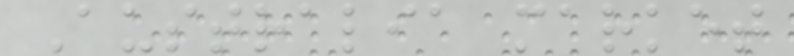Australia market
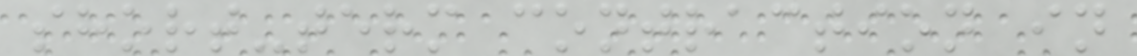short-term contraction in
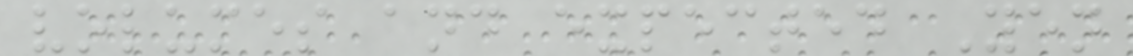volumes and expected Yen
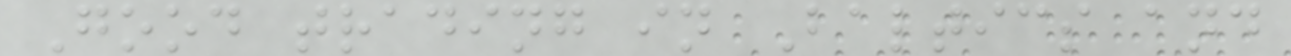Good trading in Baltics and
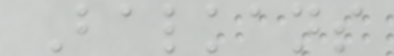Balkans
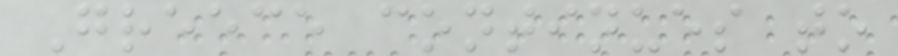Greece continues to
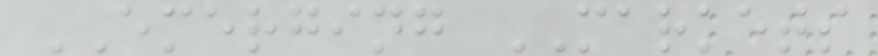EMERGING MARKETS
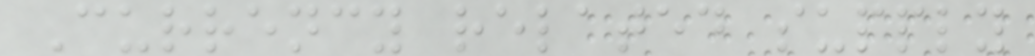Currency related supply
